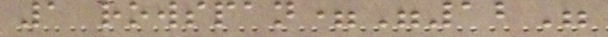1 rowspan="12"
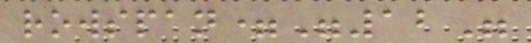rowspan="12"
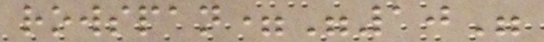rowspan="10"
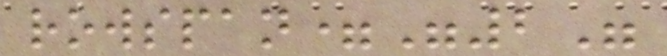rowspan="2"
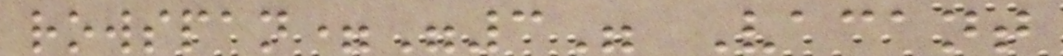rowspan="3" Vacant
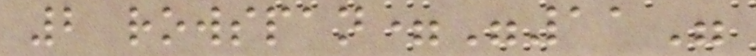2 rowspan="11"
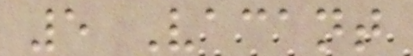5 Vacant
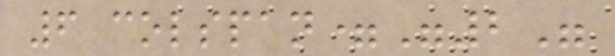6 colspan="2"
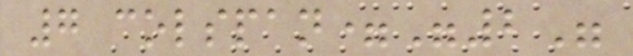7 colspan="2"
